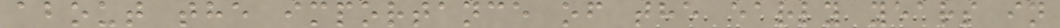about the importance of the early years in
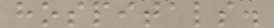hospitals.
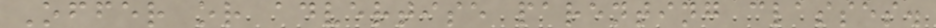Offer or advertise parenting classes.
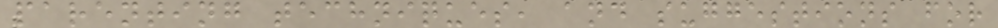parenting techniques, and suggestions for
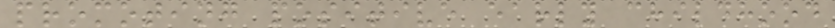promoting positive early childhood
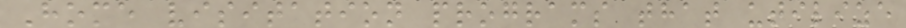Home visitation programs that utilize
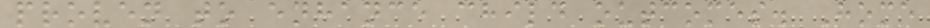proven to enhance child outcomes. Home
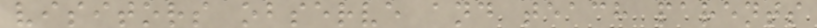visitors observe and teach parents
